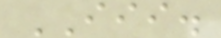III.
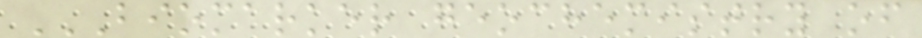BIOMARKER GEOCHEMISTRY OF
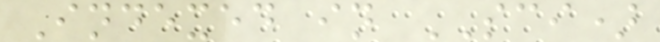Indexed in SCI)
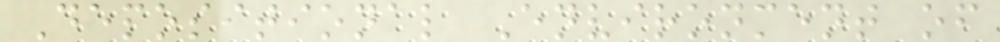Depositional Environment of
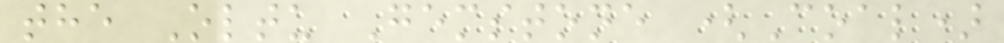the Oltu Gemstone (Coal)
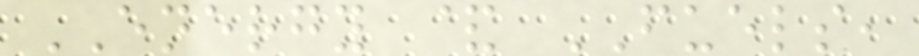ENERGY & FUELS,
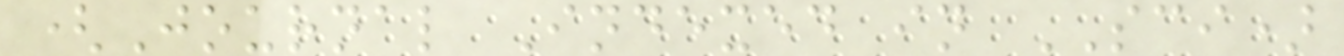(Journal Indexed in SCI)
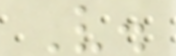V.
